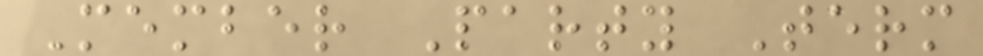Member Party Term
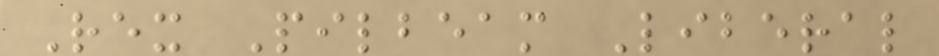Rex Pilbeam Liberal
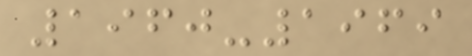1960-1969
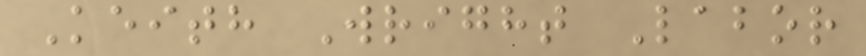Keith Wright Labor
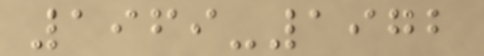1969-1972
